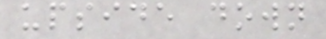upside down
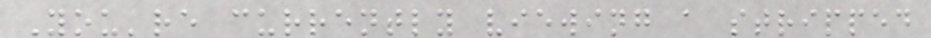You're currently viewing a stripped
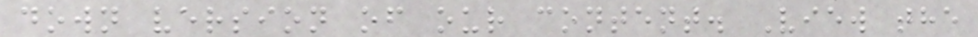down version of our content. View the
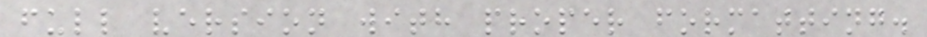full version with proper formatting.
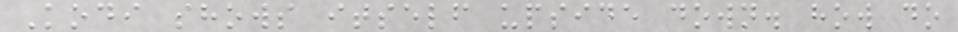Kodi shows itself upside down. how do
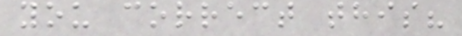you correct this?
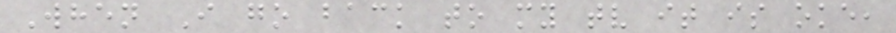When I go back to my tv it is oke,
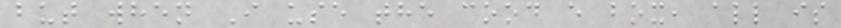but when I use the cood e box, all is
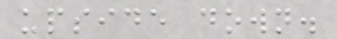upside down.
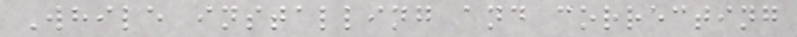While installing and correcting
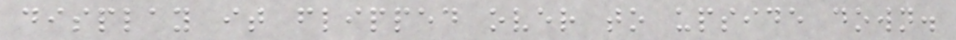display it flipped over to upside down.
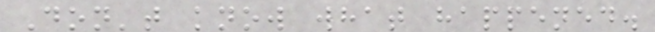Don't know what happened.
